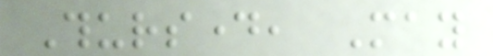Thursday, May
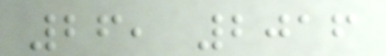26, 2016
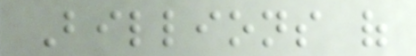Billions of
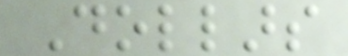Dollars
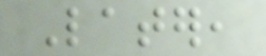Later,
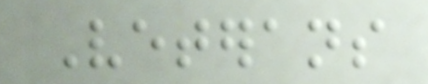Veterans
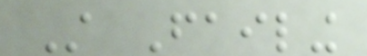Still Failing
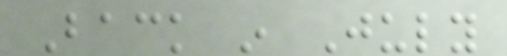Back in July
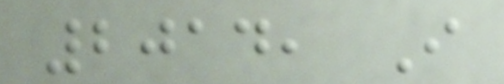2014, I
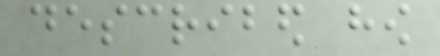described how
